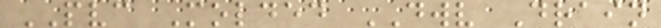PVC Molded DWV Drain
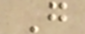G
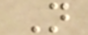N
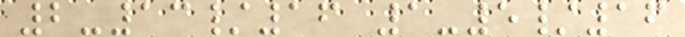2-13/16 1-5/16
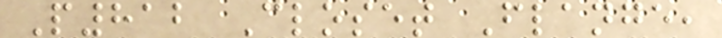P812 Closet Flange,
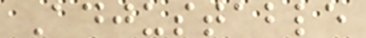Adjustable
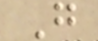G
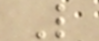L
